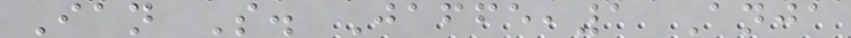Ian S. Jaffe,1 Anja
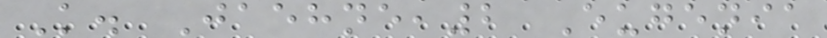K. Jaehne,2 Eugenia
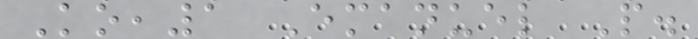Ko,1 Emanuel P.
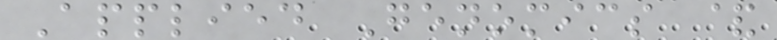Applied Genomics &
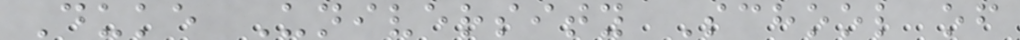Duke University School of
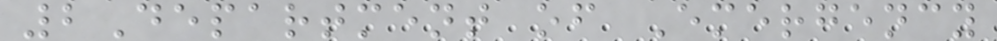2Department of Emergency
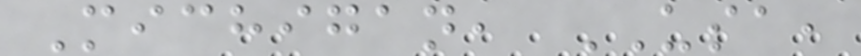Michigan, USA,
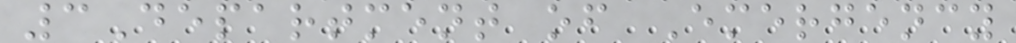3Department of Emergency
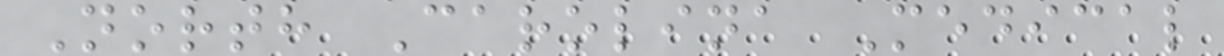North Carolina Medical
